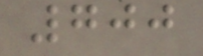700
